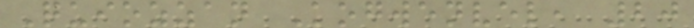Quiozzan Kogwenvel, 20
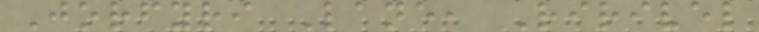Jorfyri Lane, Ririvel
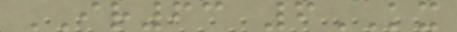IR63 6KX
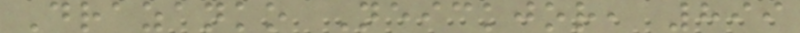Drazanko Neickjor, 899
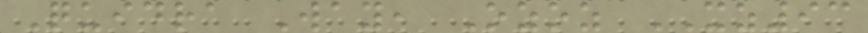Quidra Way, Ozoz XZ93
